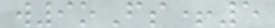w9oFs+5
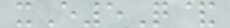xE5Q&
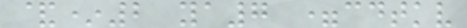&*2 ya7 =cdtkv
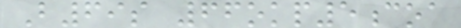B69s 66okp5coa
